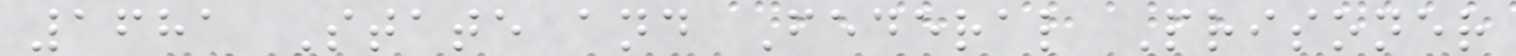1681 State and Federal Prisoner
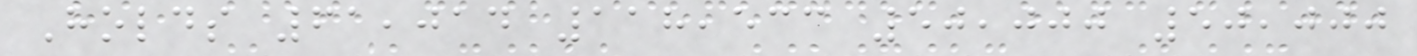Holds 61,014 118,533 50,000 50,000
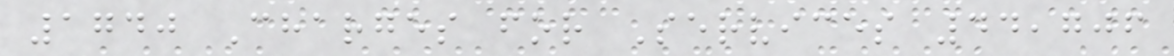1740 Charges for Services 44,706
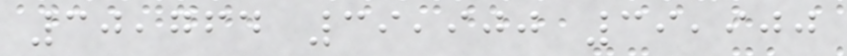30,764 39,900 39,900
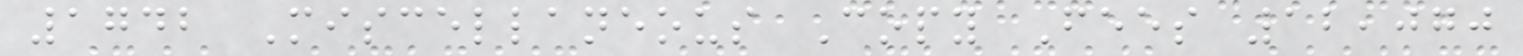1742 Miscellaneous Copy Fees 12,070
